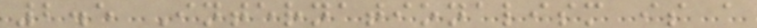2.5 Internationalism is a
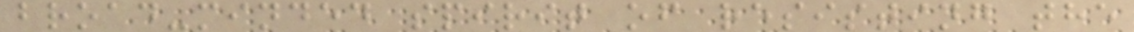broad-minded spirit of resisting the
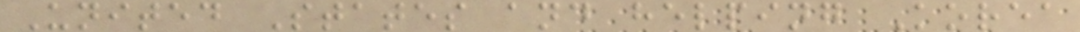United States and helping Korea
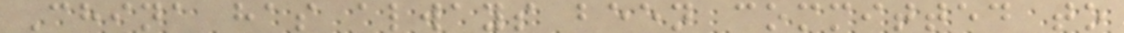China has always been committed to
